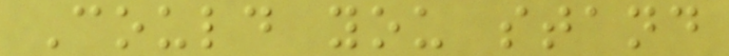Could you stand
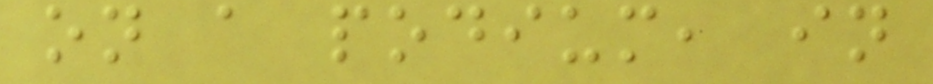on a podium, in
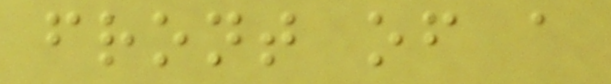front of a
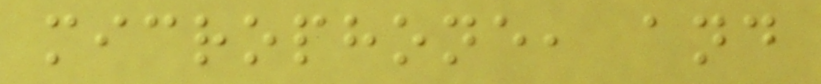microphone, and
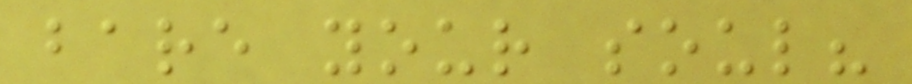bare your soul?
